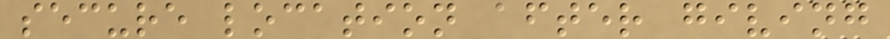secure location after giving
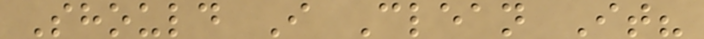Should I Clean It?
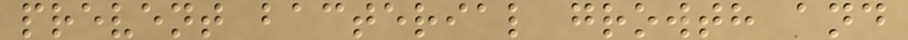prevent bacterial growth and
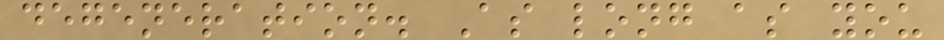degeneration. As long as you
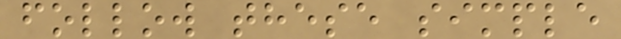follow these simple
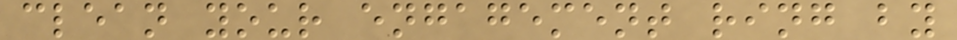clean your engagement ring by
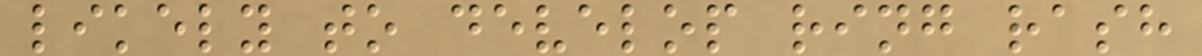likely to develop ring rash
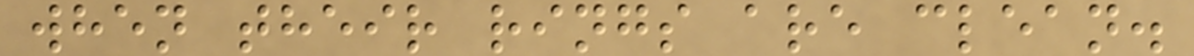when their rings are clean.
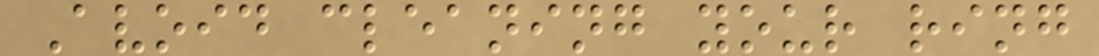Avoid cleaning your ring
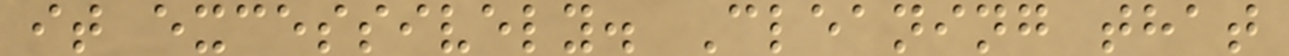it excessively. Cleaning that
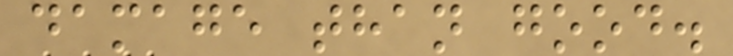damage than good.
